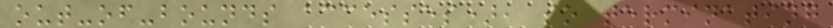out-of-bounds accesses), so terminating
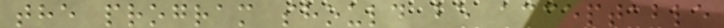the program should be acceptable
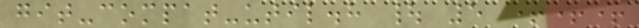git-compat-util.h | 5 +++
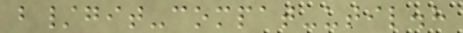b/git-compat-util.h
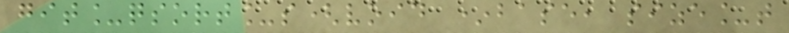git_qsort_s(void *base, size_t
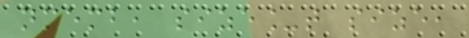nmemb, size_t size,
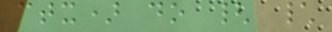ctx) do { \
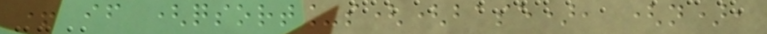+ if (qsort_s((base), (n),
